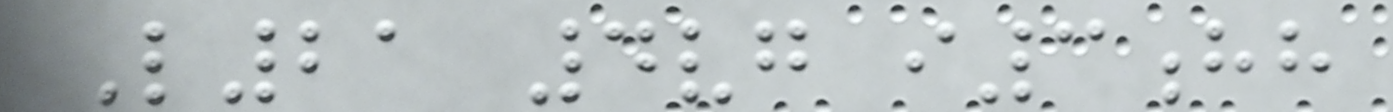L21 4vg i3hh
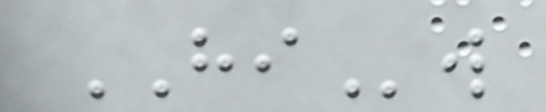HIw
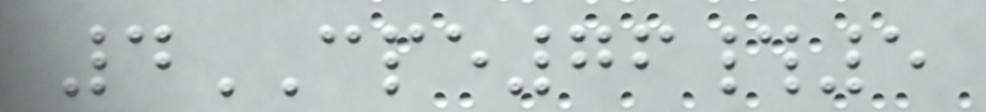4CPE76#5
